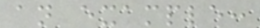an example:
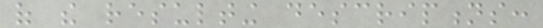of the resulting descriptions:
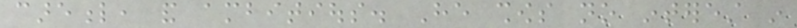careful, and ambitious. He shows no interest in
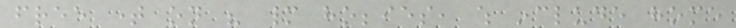free time on his many hobbies, which include home
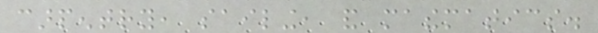carpentry, sailing, and mathematics.
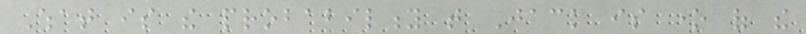What is the probability that Jack is one of the
